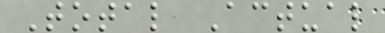Total Actual
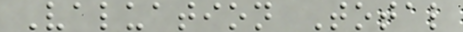Valuation Total
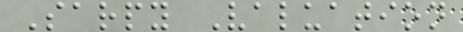Sarpy Valuation
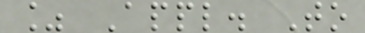% Appl. To
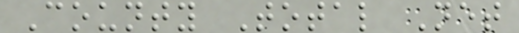County Total Net
